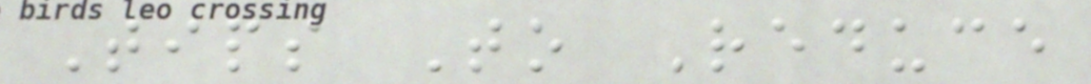Tips To Reduce
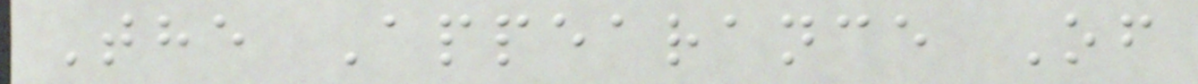The Appearance Of
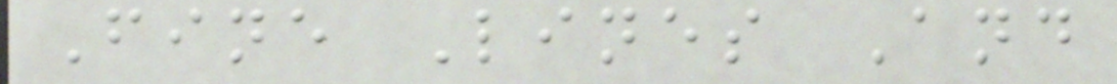Fine Lines And
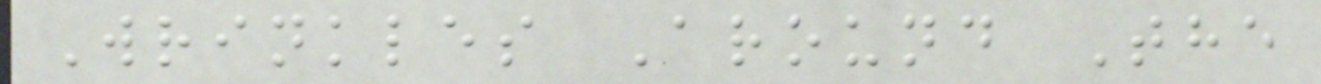Wrinkles Around The
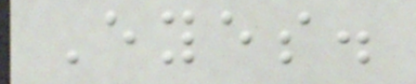Eyes.
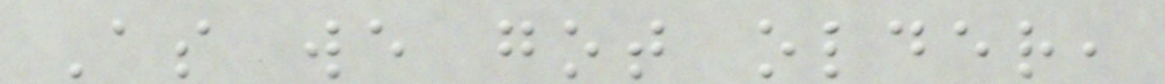As we got older,
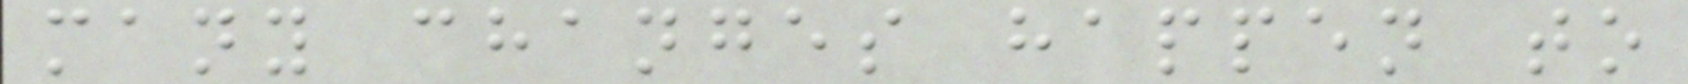many changes happen to
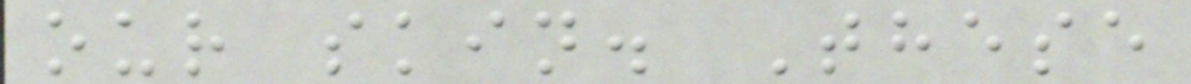our skin. These
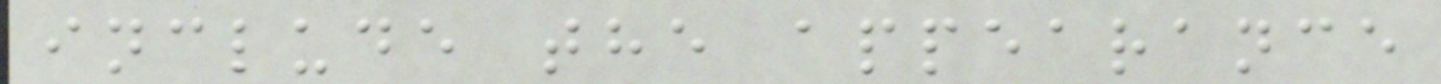include the appearance
